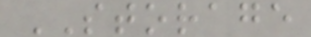STORAGE
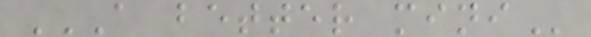A BETTER MINI
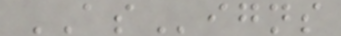ASigns
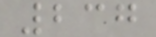237
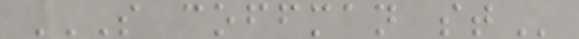S COFFMAN ST
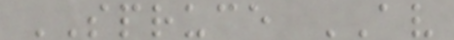SPRUCE AV
